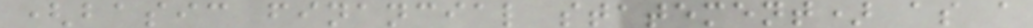(basic financial statement) as a
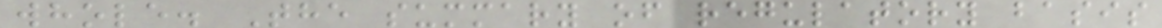whole. The summary of regulatory basis
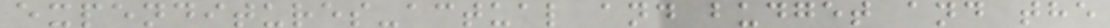expenditures-actual and budget and the
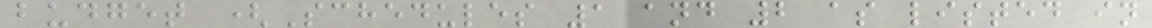budget (Schedules 1 and 2 as listed in
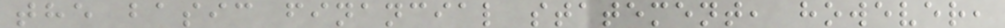the basic financial statement, however,
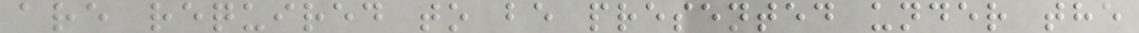are required to be presented under the
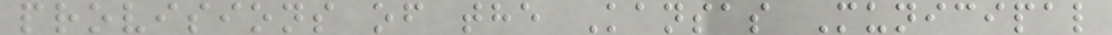provisions of the Kansas Municipal
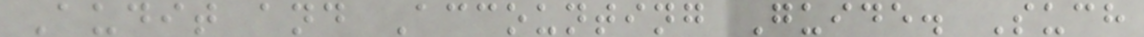Audit and Accounting Guide. Such
